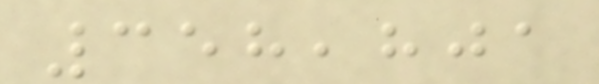358,801
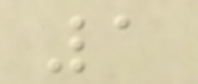1
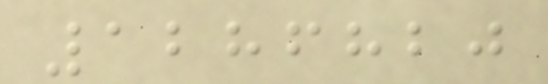1286820
